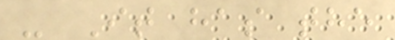- It has the
